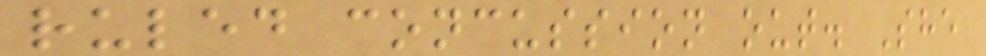ruled concussion out. She
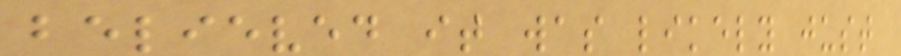believed it was likely just
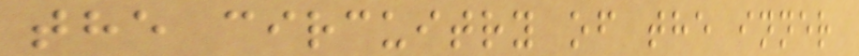the circuitry of the inner
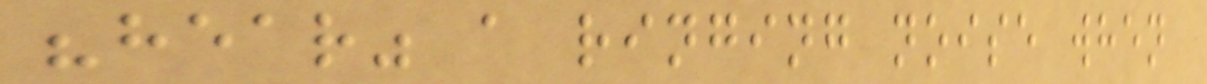"hear" a ringing noise when
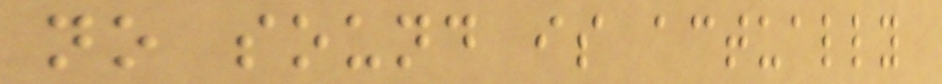no sound is actually
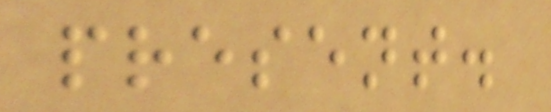present.
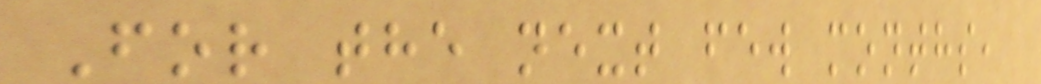For the next few months,
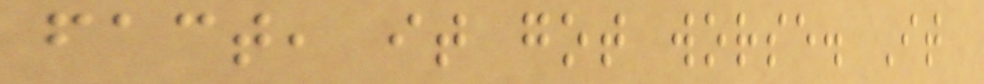fact, it got worse. It
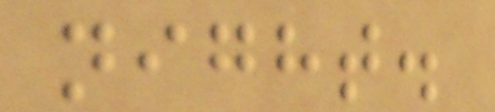night.
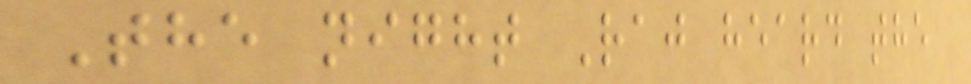The night Raj heard the
